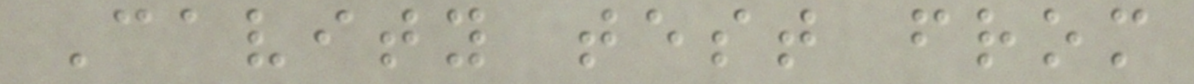Cavity test from
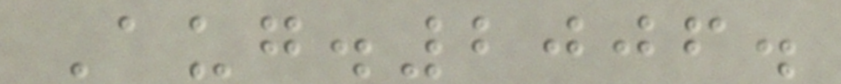Aug.2006.
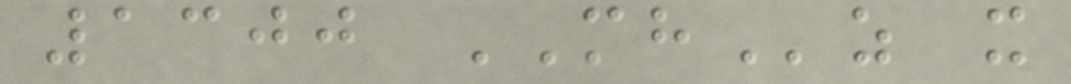1300 MHz x
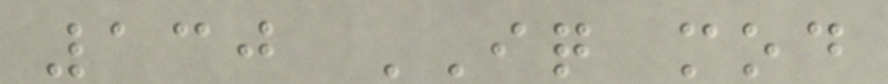130 IQ mod
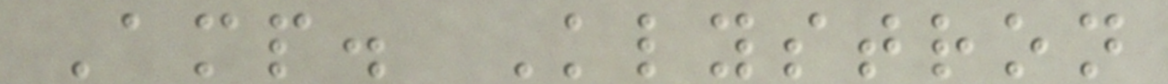Amp. Klystron
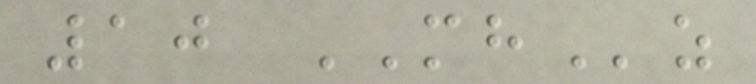10 MHz
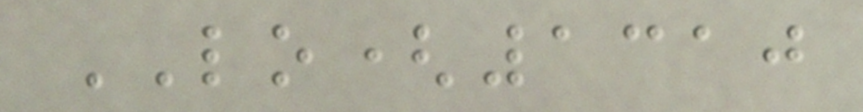LO(1310
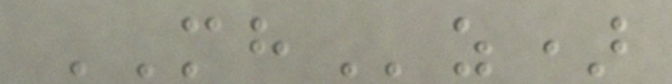MHz)
